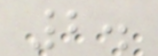2.
